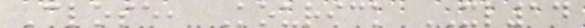Close, Kourick XL14
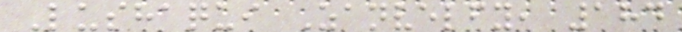Lushaqui Zanvelfy, 184
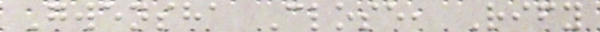Gwensha Close, Rify
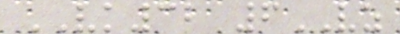VK32 6VZ
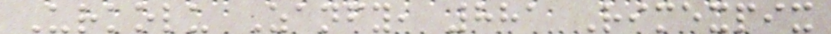Urkolu Zanfy, 881 Rimexpix
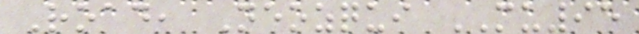Road, Neozqui MU95
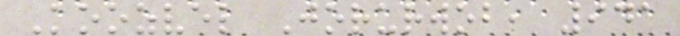Koozvel Jorurwob, 941
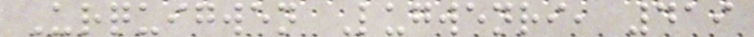Urquigwen Lugwenri, 419
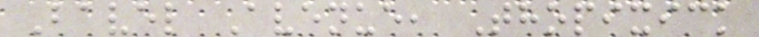Bavel Avenue, Thopixick
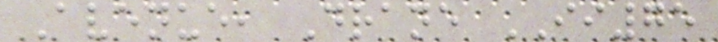Avenue, Drane II75
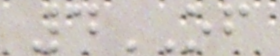4OF
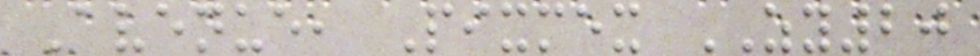Avenue, Pixmex ZY20
